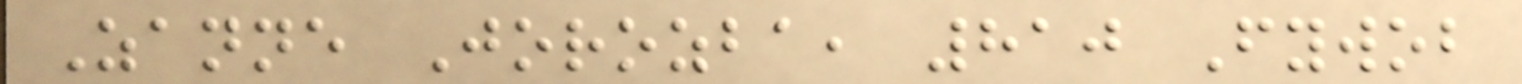Zanne Jorozba, 810 Fywob
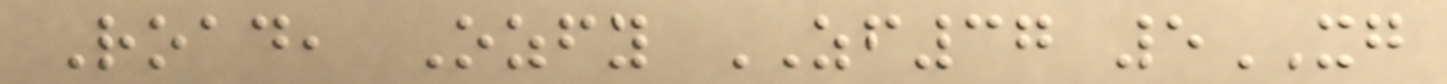Road, Ozfy ZF37 5XG
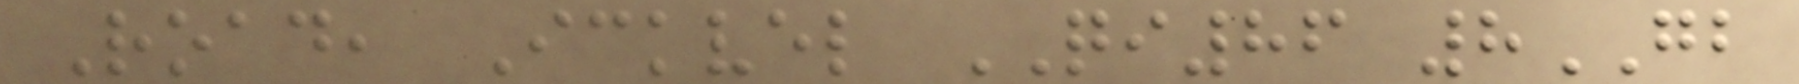Road, Ickvel QI86 8GB
